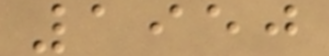1950
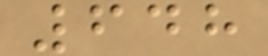648
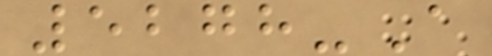5278-A
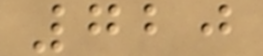720
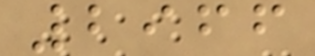2966
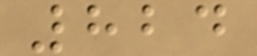824
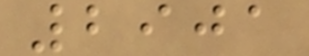2901
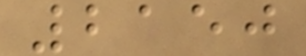2150
